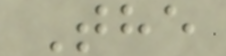The
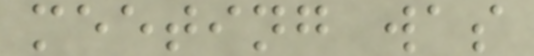meeting was
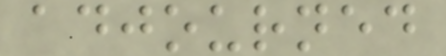adjourned
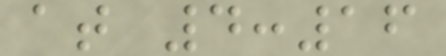at 4:16
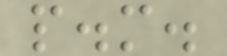p.m.
